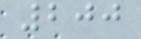200
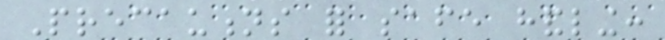Precautions for safe handling:
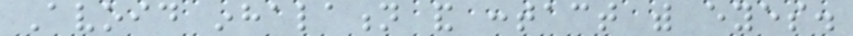Avoid inhalation and contact with eyes.
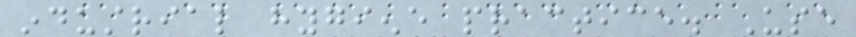industrial hygiene practice. Use
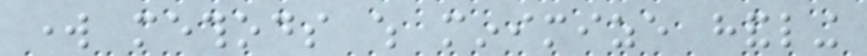work methods which minimize handling
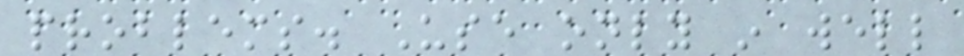problems. Use only in well
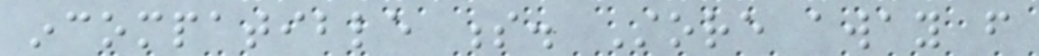incompatible s. Store away from
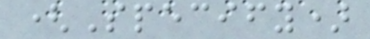(Specify)
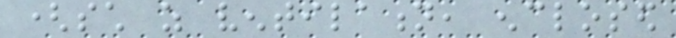(such as ventilation, enclosed
